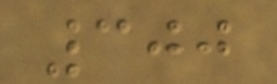300
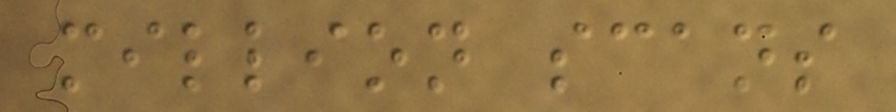million scans
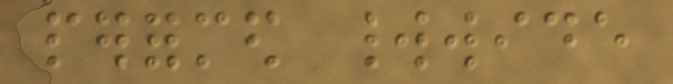performed worldwide
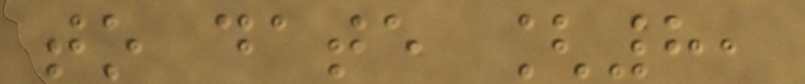to date [8,
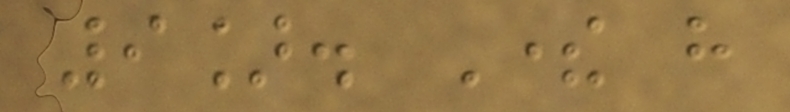9]. There have
